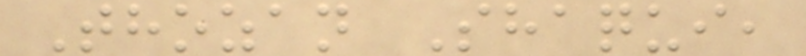Thozan Shaqui,
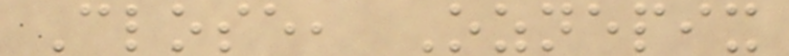Close, Oznepix
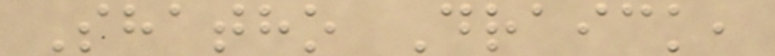Shatho Draick,
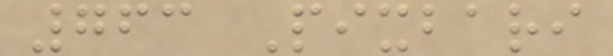763 Pixbari
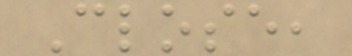Close,
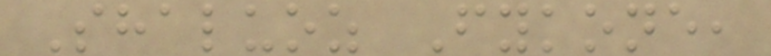Shaluoz Fykone,
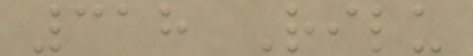318 Rilu
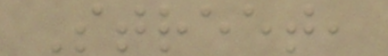Street,
